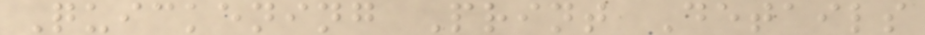Quickening Print Details
